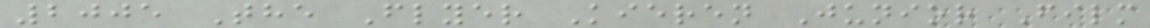2005 The Flyer Kieren Junior Film
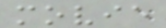movie
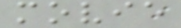movie
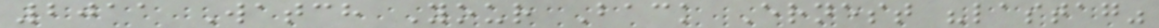2011 Watch Your Back Ernest "lastag"
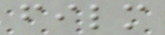film
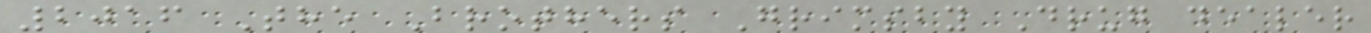2016 The Brothers Grimsby Drug dealer
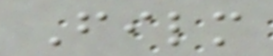Film
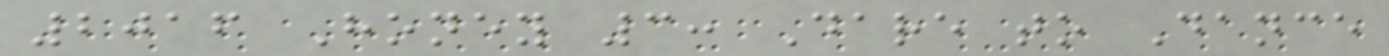2016 Honey 3: Dare to Dance
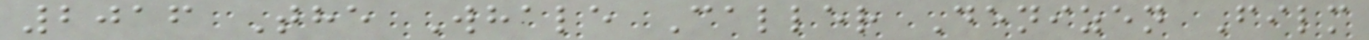2016 The Whale Caller Denizen Film
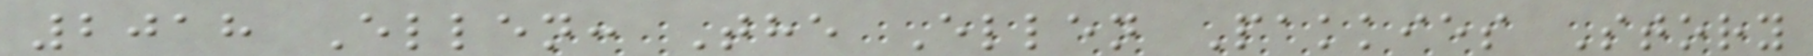2018 Ellen: The Ellen Pakkies Story
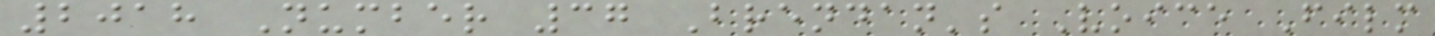2018 Number 37 Brendan's Voice Film
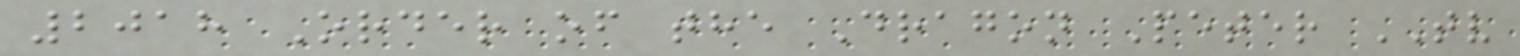2018 Order of the Dragon Peter TV
